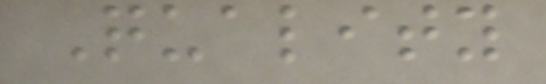Quality
